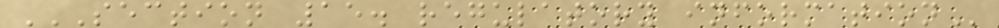SECTION 15. REGULATORY INFORMATION
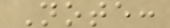Note:
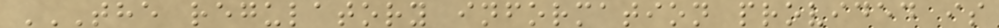THE REGULATORY INFORMATION PROVIDED IS
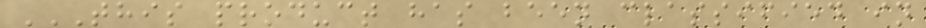THIS PRODUCT HAS BEEN CLASSIFIED IN
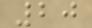20
